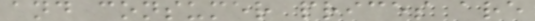and consumer prices are
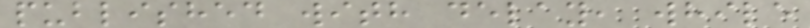published with delay, while
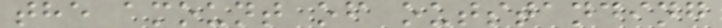the amount of outstanding
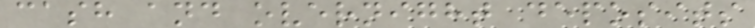cash and overnight deposits
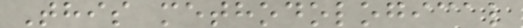This methodological
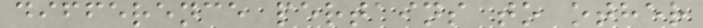difference pertains to other
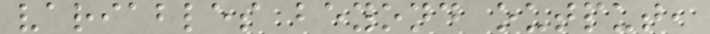variables beyond output,
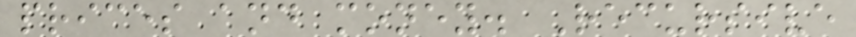prices and money. Recursive
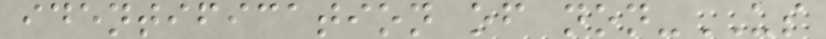identification of non-US
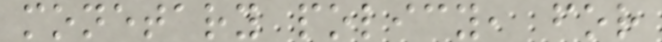monetary policy, for
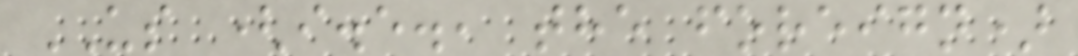US (i.e., the foreign)
